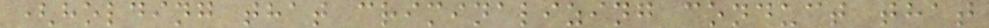(holding that criminalizing conduct that
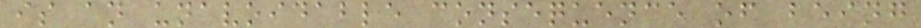is an unavoidable consequence of being
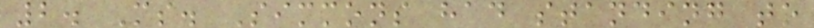2. Ms. Simmons had standing to
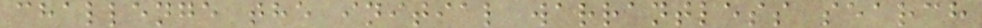challenge the initial warrantless search
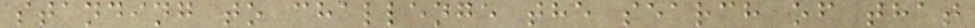standing to challenge the search of that
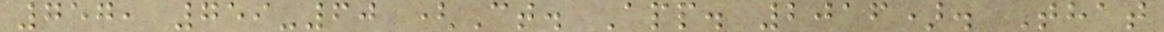757, 759-60 (Ct. App. 2016). That
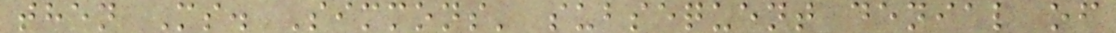then Ms. Simmons' subsequent denial of
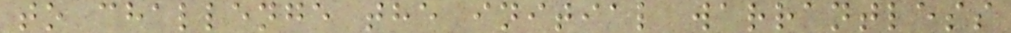to challenge the initial warrantless
